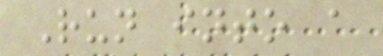Run into a
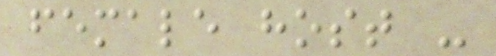female host -
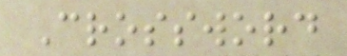Crossword
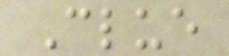Clue
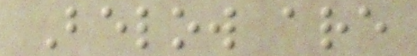Below are
